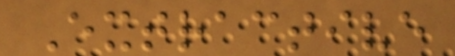Extractive
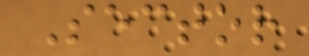Sector
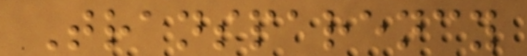Transparency
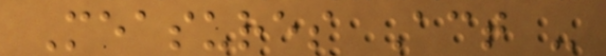Measures Act -
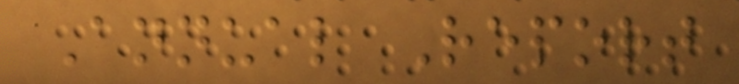Annual Report
